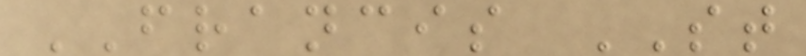FRANCIS ST
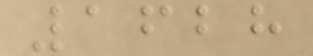1628
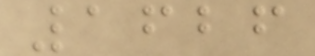1626
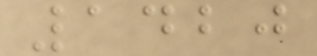1420
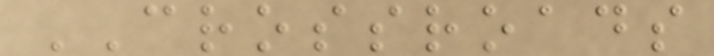CROSSROADS
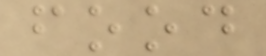food
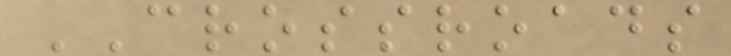CROSSROADS
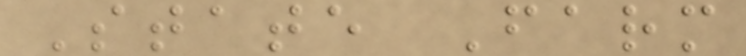State Farm
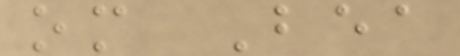om Bea
